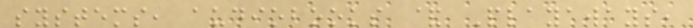systems, audiobooks & Playaways,
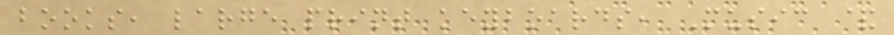books, large print keyboards, Music &
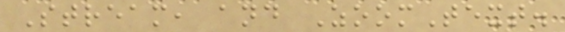Stream, and ZoomText.
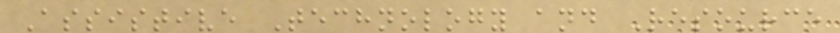Assistive Technology and Resource
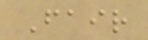Fair
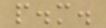p.m.
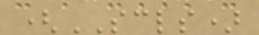(SCLS)
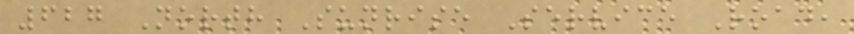627 North Sunrise Service Road,
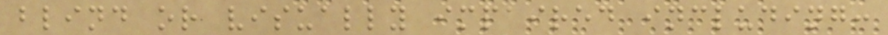blind or visually impaired including:
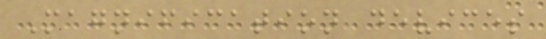Magnification devices
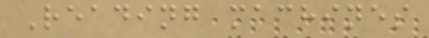Reading machines
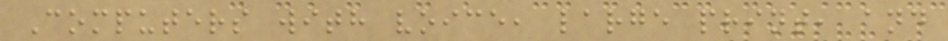Computers with voice, large print, and
